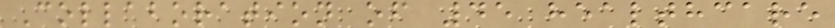Collaboration of 45 healthcare
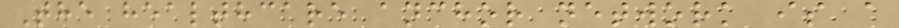The healthcare anchor network is a
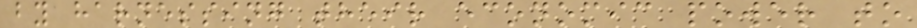by harnessing their economic power to
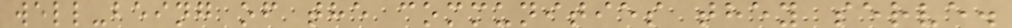well-being of the communities they serve.
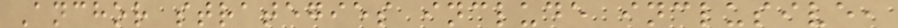Anchor strategies include inclusive,
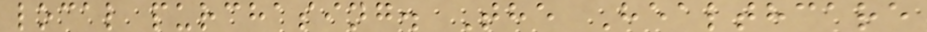local purchasing. The Healthcare
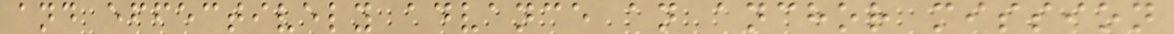and effectively advance an anchor mission
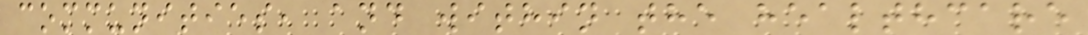communities, and within the healthcare
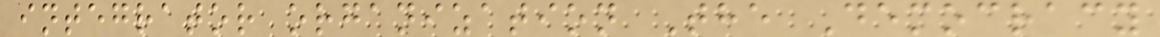integrator organization The Democracy
